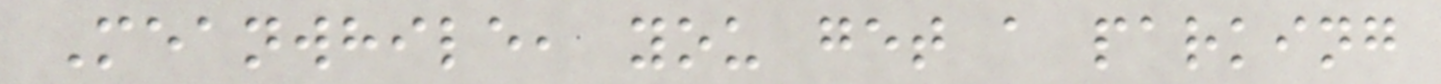Meanwhile, you get a parking
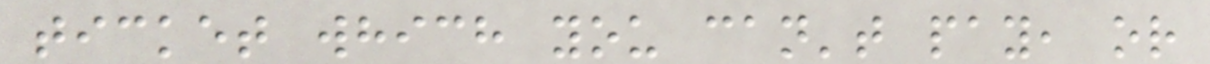ticket which you can't pay, or
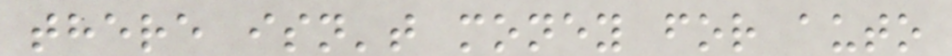there isn't money for auto
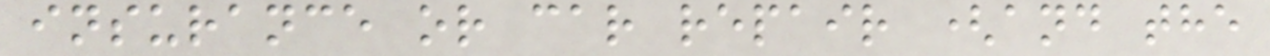insurance or car repair (and the
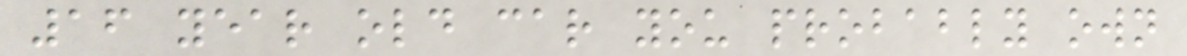16 year old car you probably own
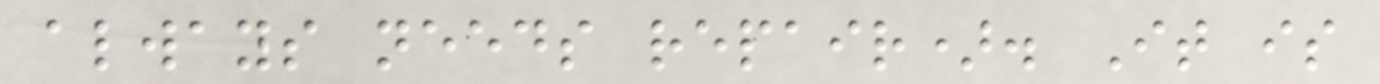always needs repair). It is
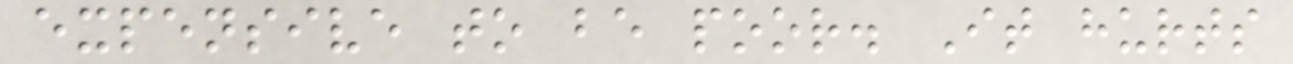expensive to be poor. It hurts
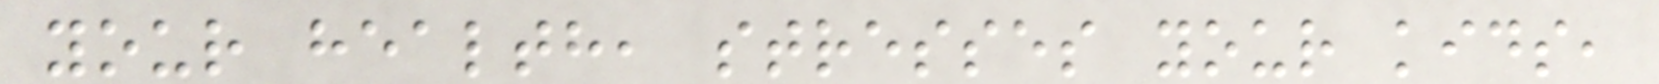your health, stresses your kids,
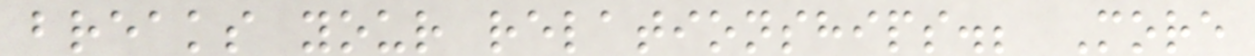breaks your relationships.; More
